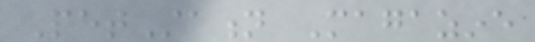PetStation Magazine
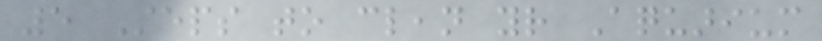5 Steps to clean your Aquarium
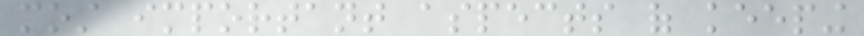most important aspects of keeping
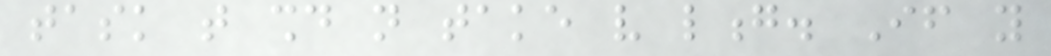task that should not take very long. If you
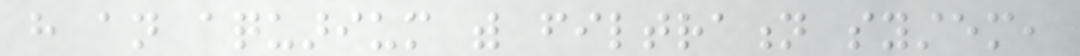have an aquarium with filtration system,
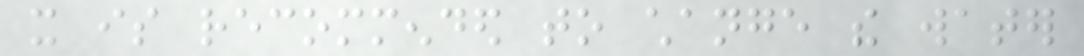it is recommended to change the water
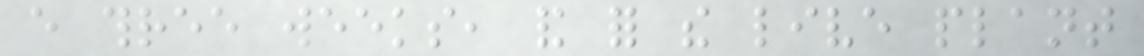every three weeks, and for the live plant
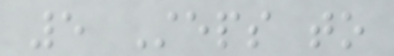5 Steps to
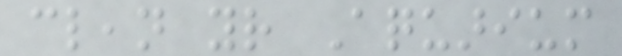clean your Aquarium
